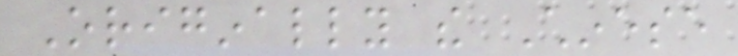Originally the Chinese
